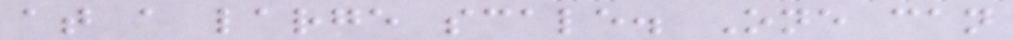at a large scale. One can
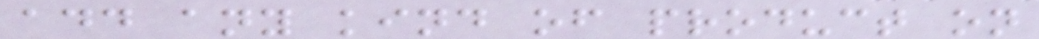add any kind of product on
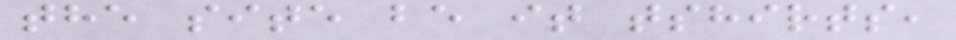the site be it tshirts,
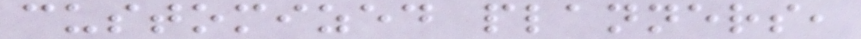customized planners,
